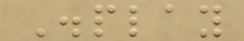Display
